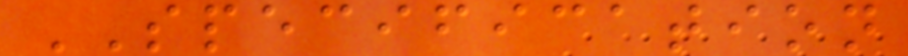SPECIFICATION
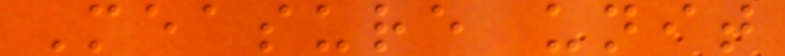Measure unit
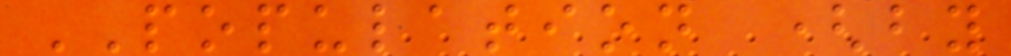POPULATION (by
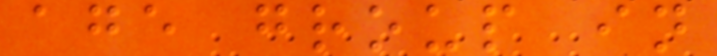age group in
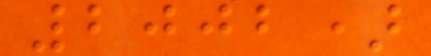2002)
